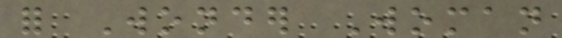for Wonder Woman
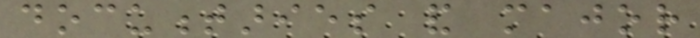documentaries and major
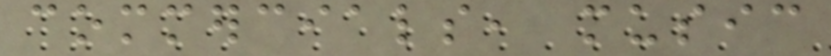commercials, music
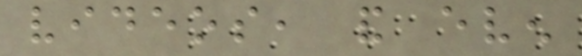videos, and even
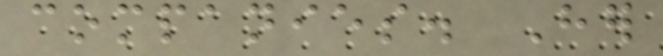companies. Her
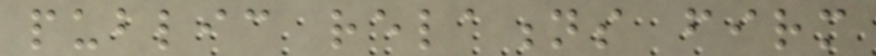public relations firm
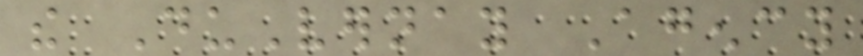the DuVernay Agency
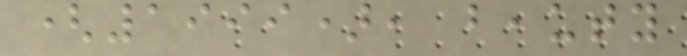(1999), beauty
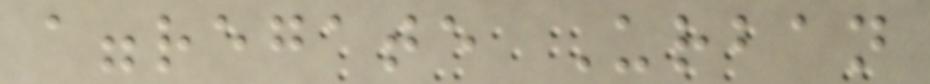aggregate Urban
